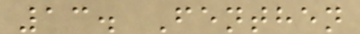13. Fenthen
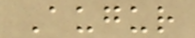Augur
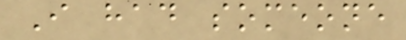I had someone
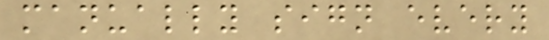manually sign every
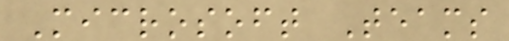Microsoft Teams
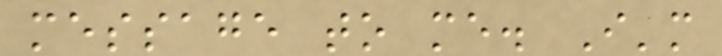message to me. I'm
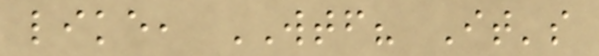like, WTF? It's
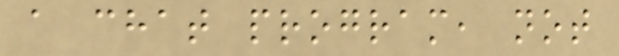a chat program, not
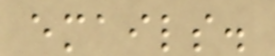emails.
